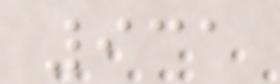931
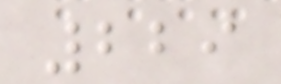229
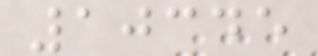10345
